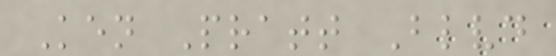Ken Pratt Blvd
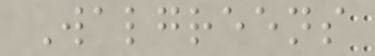Walgreens
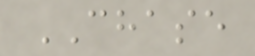CHASE
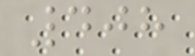408
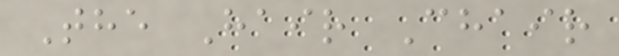The Hair Chair
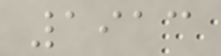1913
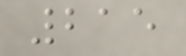215
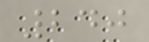240
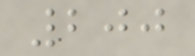200
